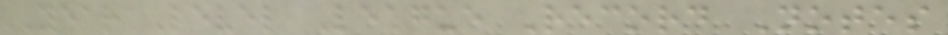Year Level League Record Notes
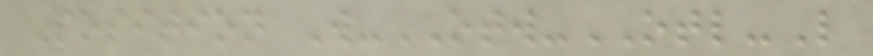Position W-OTW-OTL-L
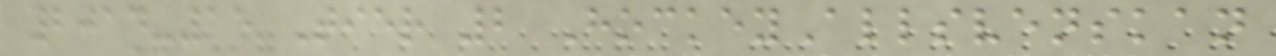2014-15 Tier 2 HockeyAllsvenskan
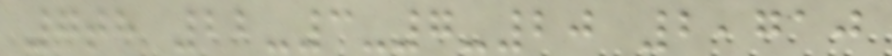7th 22-3-7-20 2,710
